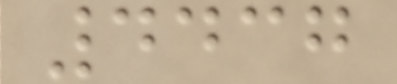4437
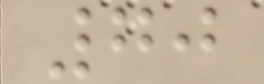70
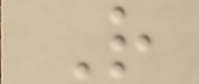R
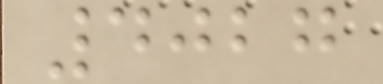4027
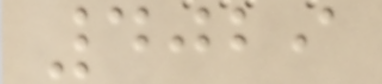4029
